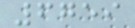6759
